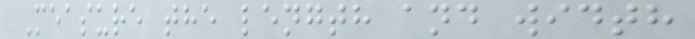Measure the length and width
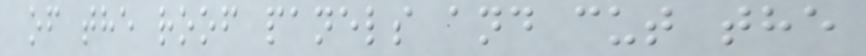of the roof panels and cut the
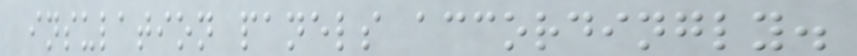insulation panels accordingly.
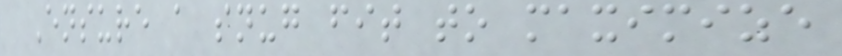Ensure a snug fit to maximize
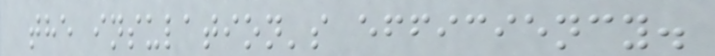the insulation's efficiency.
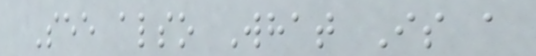See also What Is a
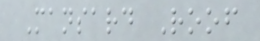Mansard Roof
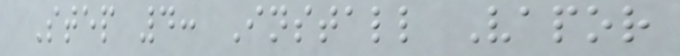Step 4: Install Vapor
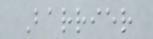Barrier
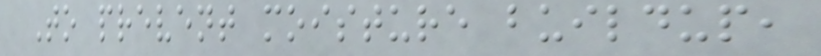To prevent moisture buildup,
